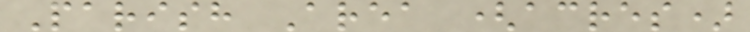Parish Area (acres)
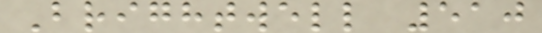Brightwell 510
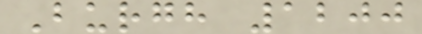Burgh 1200
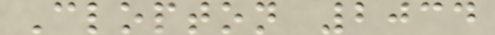Clopton 2034
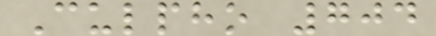Culpho 704
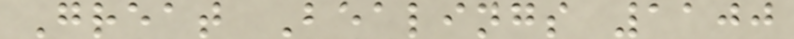Great Bealings 1100
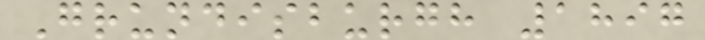Grundisburgh 1897
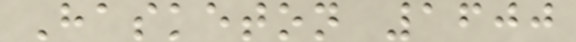Hasketon 1600
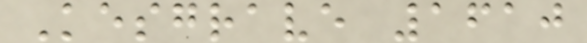Kesgrave 1610
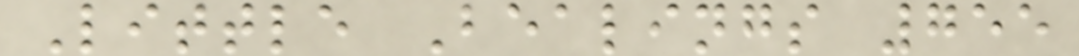Little Bealings 755
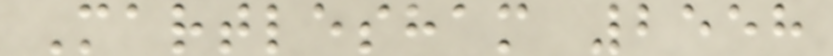Martlesham 2558
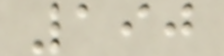190
